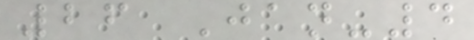26 Jan-4
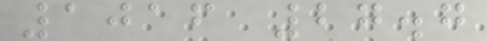1016 27.7
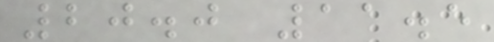20.0 11.5
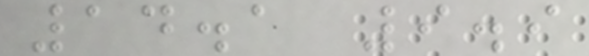14.1 9.9
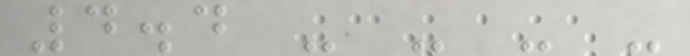4.4 - - - -
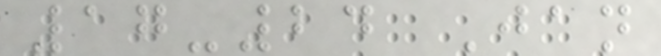17-24 Jan
